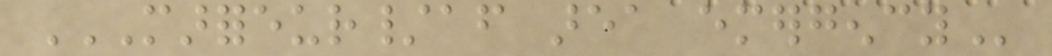MARFOREUR/AF AREA EMERGENCY
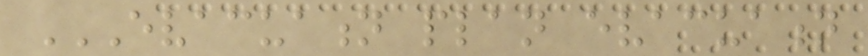EVACUATION PLAN EVACUATION
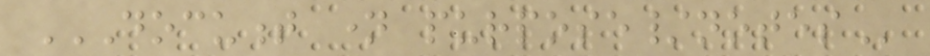DOCUMENT NAME PURPOSE/NOTES
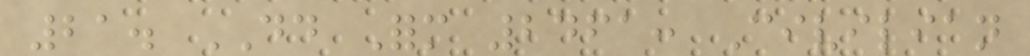21. DD Form 2461: Civilian
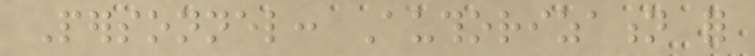Personnel: Authorization for
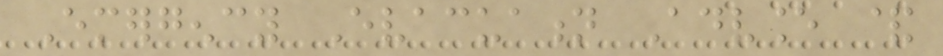Emergency Evacuation Advance &
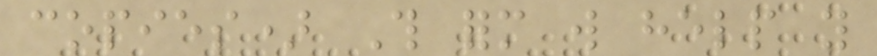copies) This form will help you
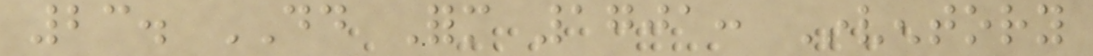23. DD Form 1701: Inventory
